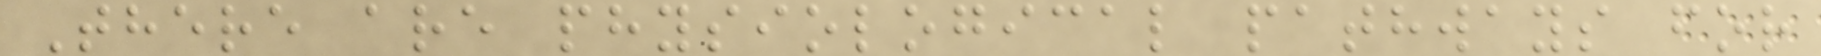There are physiological pathways for
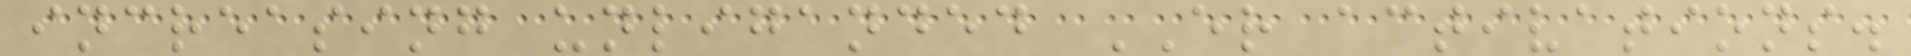increasing unliganded ER activations.
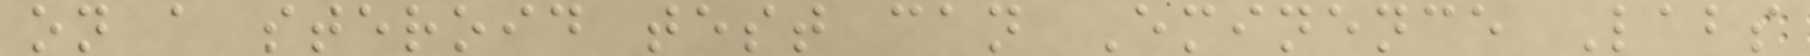on a steroid test can Eminence Labs
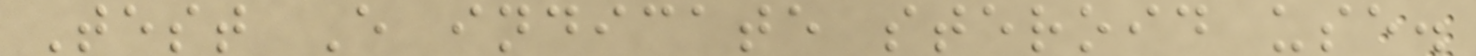Test E indicate steroid use.
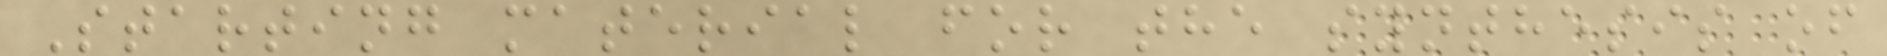Starting material for the synthesis of
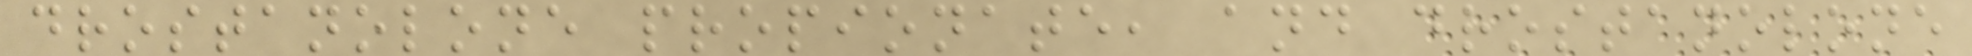drostanolone propionate, and drostanolone
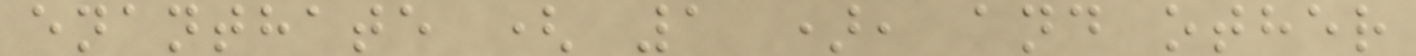enanthate ( 1 ), and other
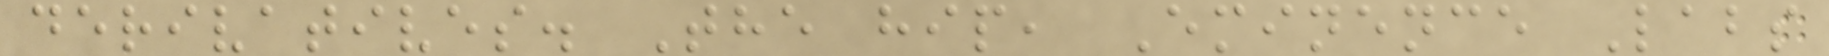derivatives. The hip, Eminence Labs
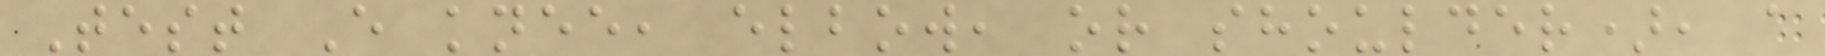Test E knee, elbow, or shoulder), a
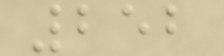252
